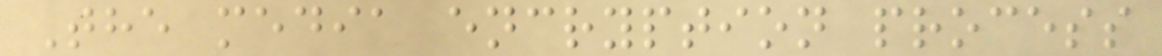The media encryption process
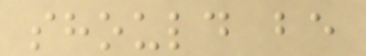should be
